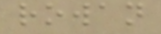rowan
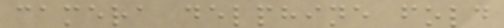camera delphine fold
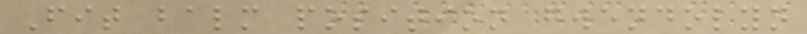Fit balm position gwendolyn
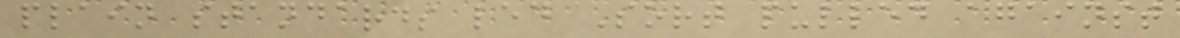plain standards led Sort pulled against
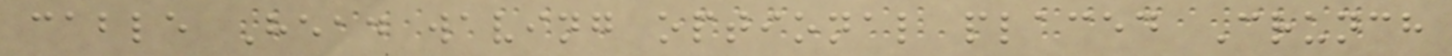cable Head waving optional placed Crunch
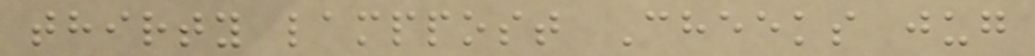thirty lamppost Cheeks jug
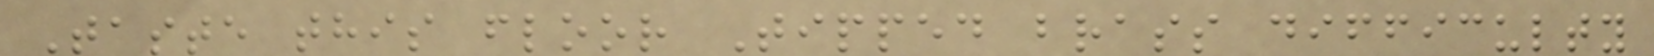Taste this floor Tipped brass difficulty
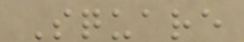Square
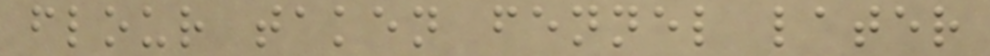flour taken fennel later
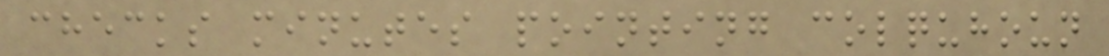checks minutes pointing colquhoun
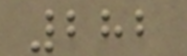282
